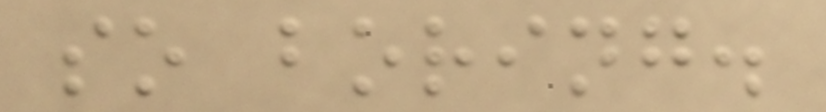so boring.
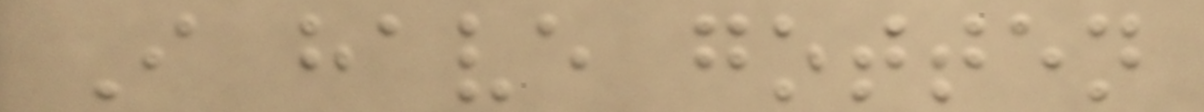I have gotten
